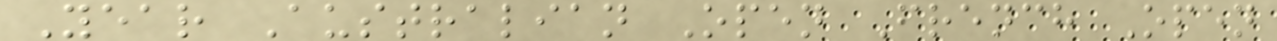Year Australian Open French Open
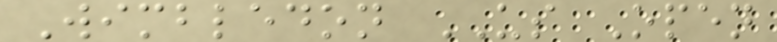Wimbledon US Open
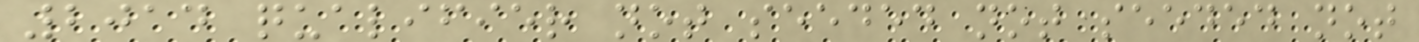2014 qualifier not seeded not seeded not
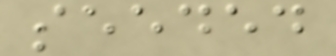seeded
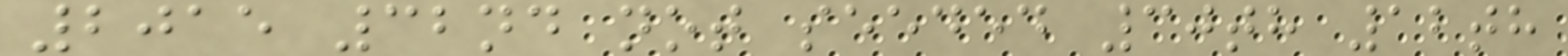2015 32nd not seeded 30th 12th
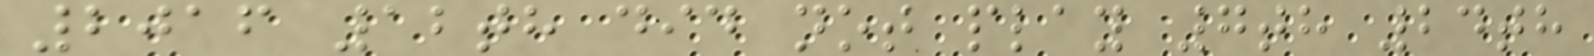2016 12th did not play 7th 24th
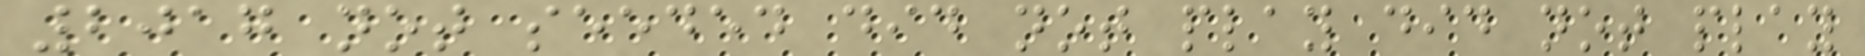2017 not seeded did not play did not play
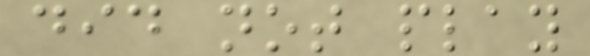did not play
